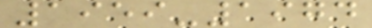1959-1974
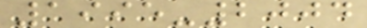1995-2004
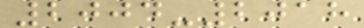2004-2018
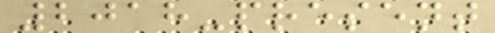2018-present
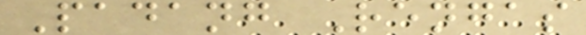Padang Rengas
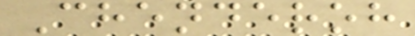Chenderoh
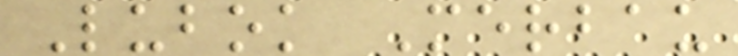Lubok Merbau
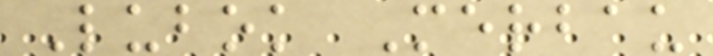Lubok Merbau
